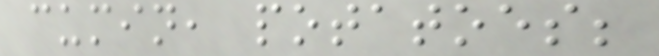cumin, potatoes;
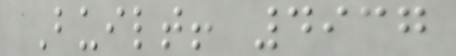Built! 4937
